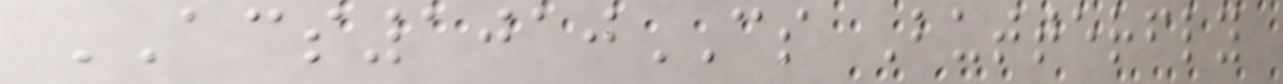ACS1010CS Butterfly
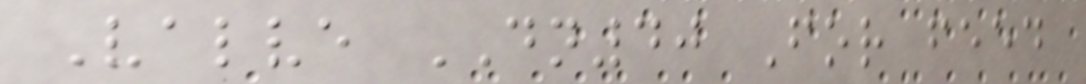Valve DN40 For feed
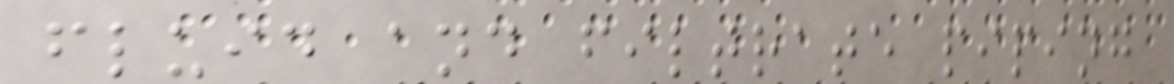fluid and filtrate piping
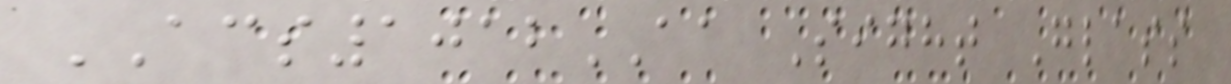ACS1012AA Sight Glass
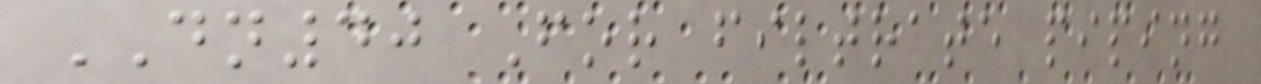DN40 For filtrate piping
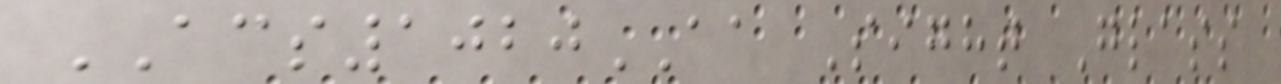ACS1020AA Sight Glass
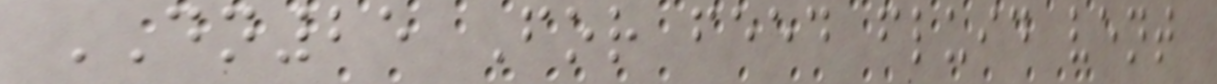DN25 For feed fluid vent
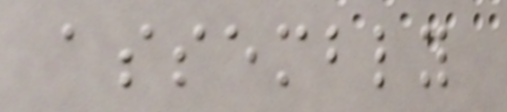assembly
